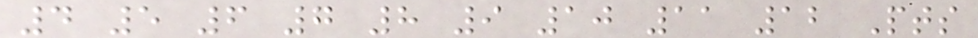4 5 6 7 8 9 10 11 12 Pts
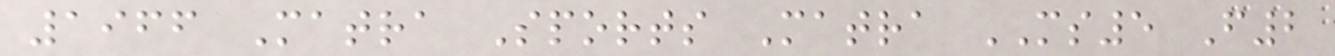1966 Matra Sports Matra MS5 F2
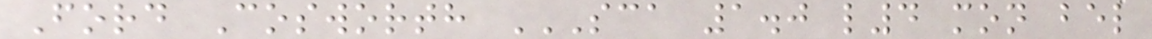Ford Cosworth SCA 1.0 L4 MON BEL
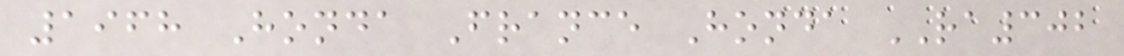1968 Honda France Honda RA302
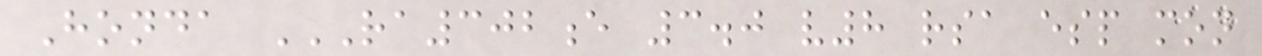Honda RA302E 3.0 V8 RSA ESP MON
